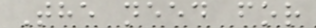The need for
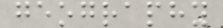geography
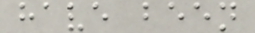have been
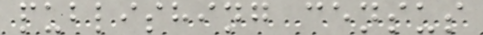publishing census
